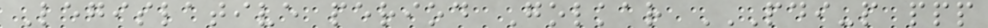Legislative period Golkar PDI-P PPP
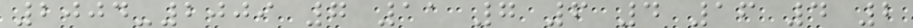2004-2009 7 11 7 6 4 16 4 2
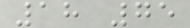18 75
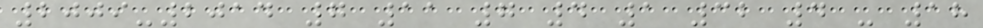2009-2014 7 11 7 4 1 32 4 - 18
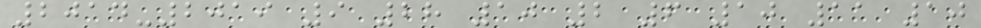2014-2019 9 28 10 2 6 10 11 10
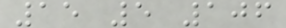15 5 106
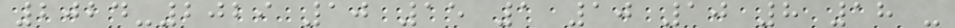2024-2029 10 15 1 10 10 8 18 -
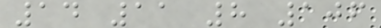14 11 8 106
